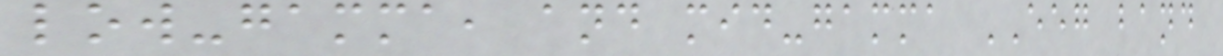low-gamma, and mid-gamma EEG band
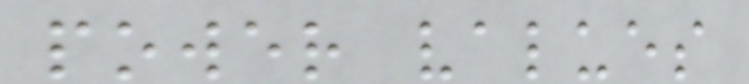power values
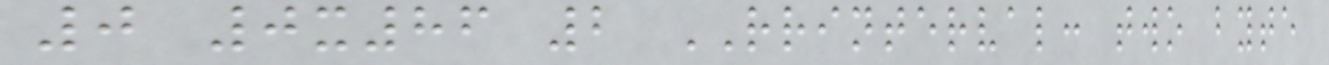0 0x86 2 RRINTERVAL: two byte
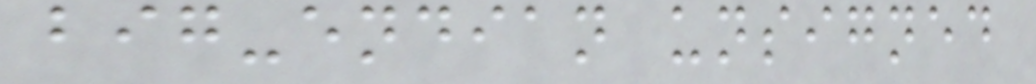big-endian unsigned
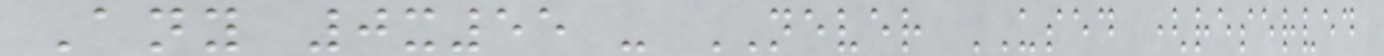Any 0x55 - NEVER USED (reserved
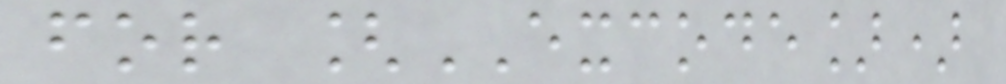for [EXCODE])
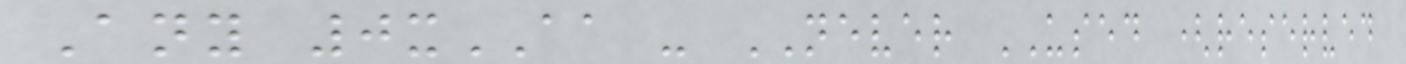Any 0xAA - NEVER USED (reserved
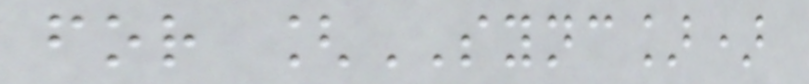for [SYNC])
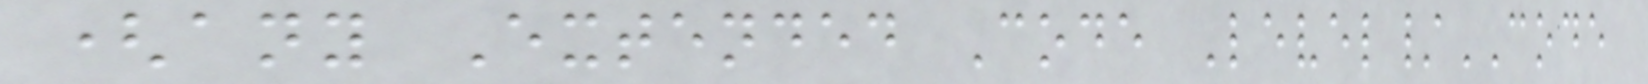(any Extended Code Level/CODE
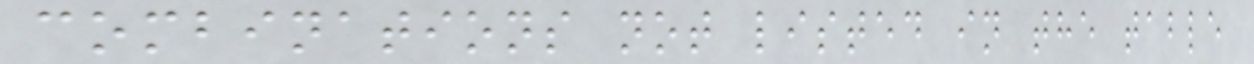combinations not listed in the table
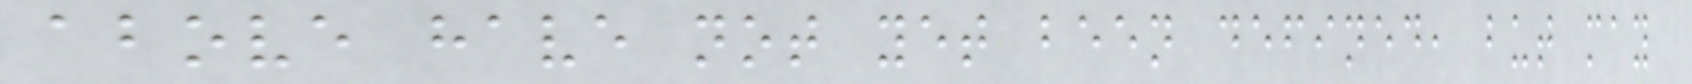above have not yet been defined, but may
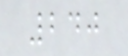240
